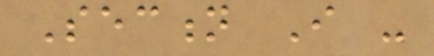Section I -
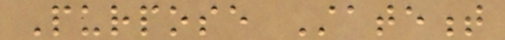Purpose Statement
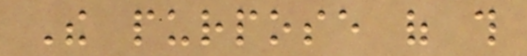The purpose of this
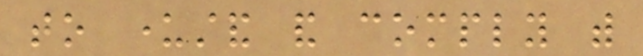to understand and comply with
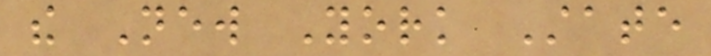the New York State
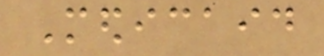Medicaid
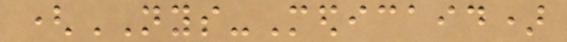(NYS-Medicaid)
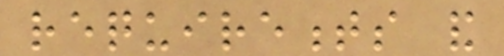requirements and
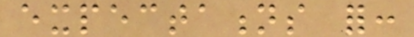expectations for:
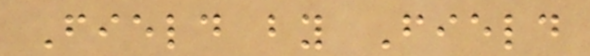Field by Field
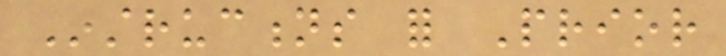Instructions for Prior
